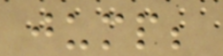jump;
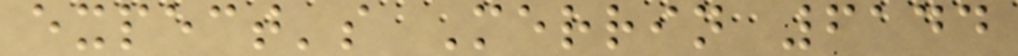expect's Merrin 6144
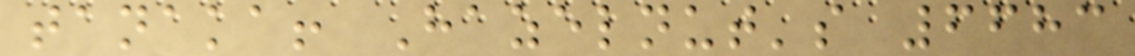tanaka! Hazelnut's 6683
